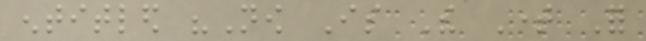entitled "Now Is The Time For
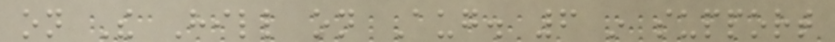on The Hill on Aug. 6 in support
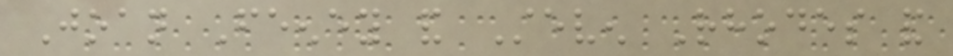Joan Feeney and Steven Rhodes and
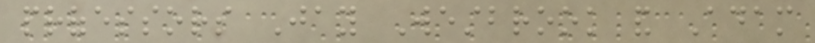professors Jay Westbrook and Adam
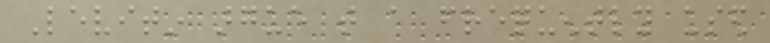Levitin argue that a frequently used
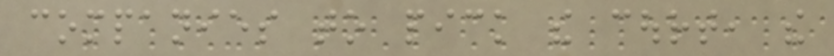companies to pick the court, the
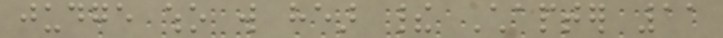judge who will hear their Chapter 11
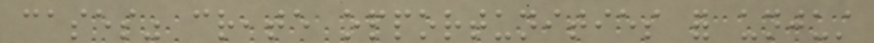cases" create opportunities for unjust
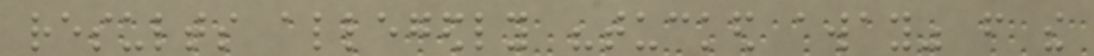results allegedly "tucked away" from the
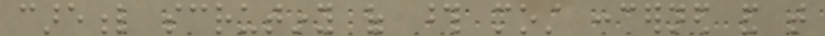careful scrutiny of those most concerned and that
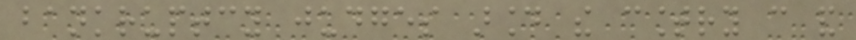bankruptcy judges around the country can and
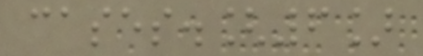cases.[6]
